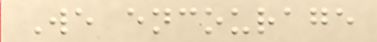We encourage
